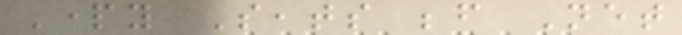Party Seats before Net
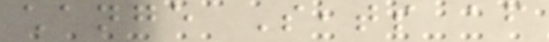change Seats after
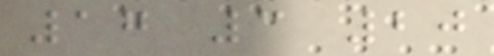17 3 20
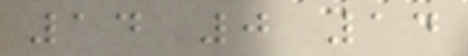14 0 14
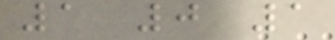1 0 1
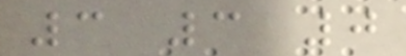3 3 0
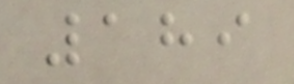189
